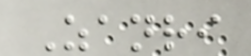Zanri
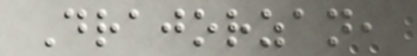Drajorzan,
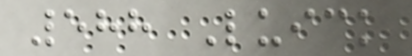588 Luick
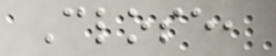Close,
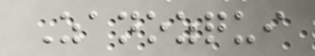Zanozqui
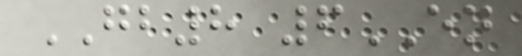GB8 6EN
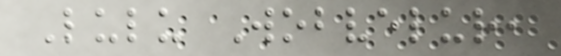Lulu Wobvelur,
